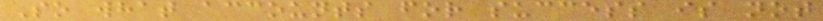So what accounts for success is not
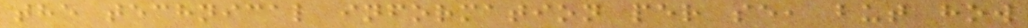the technical information per se, but how
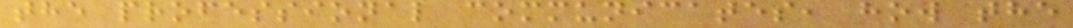the professional communicates, how the
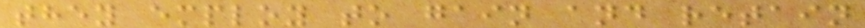they employ to gain and retain
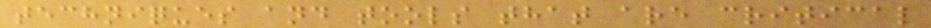techniques and tools that are critical
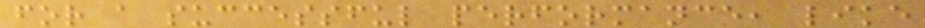for a successful performance, like
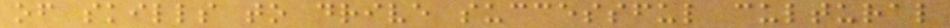of skills to drive successful cultural
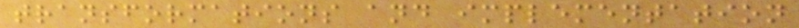transformations and implementation
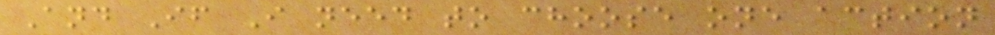And If I need to choose one action
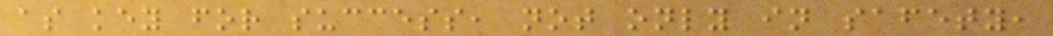as key for success, not only in safety,
